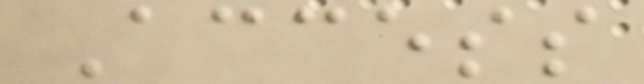Access
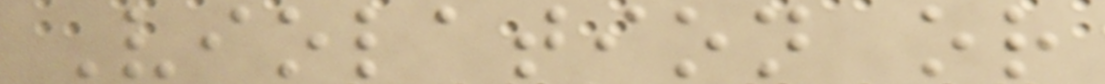Violation or
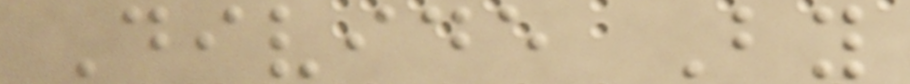Divide By
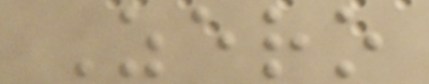Zero
